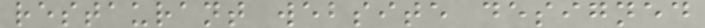restaurant website designed
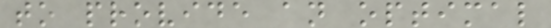to provide an optimal
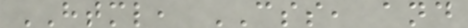HTML, CSS, and
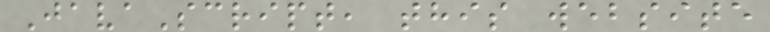JavaScript, this website
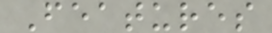Features
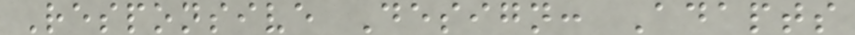Responsive Design: Adapts
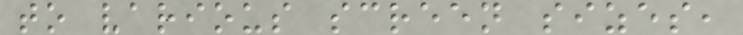to various screen sizes,
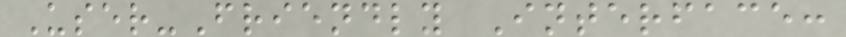User-Friendly Interface:
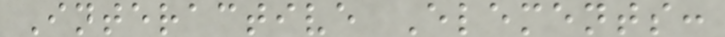Interactive Elements:
